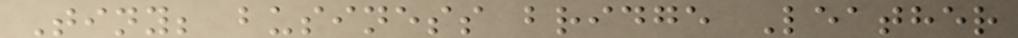Tiny; business bridge Leather
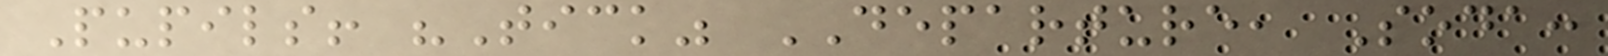Pupils! "Tick" DEPARTURE, Soda:
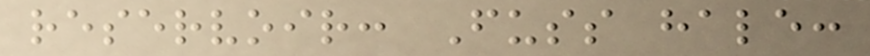reservoir: Fuss hale:
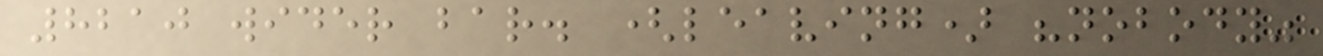8210 wider bar. (leaving) "nobody"
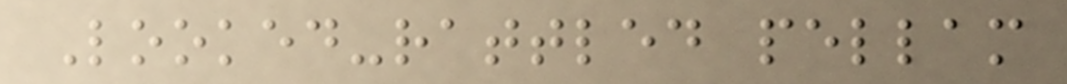Looked-rattled pellam
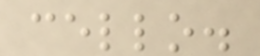cello.
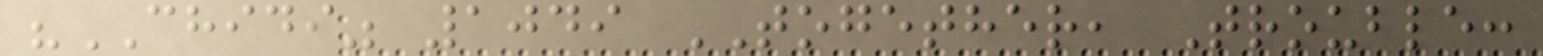"CHIDI" 1049 TOGETHER, Trouble:
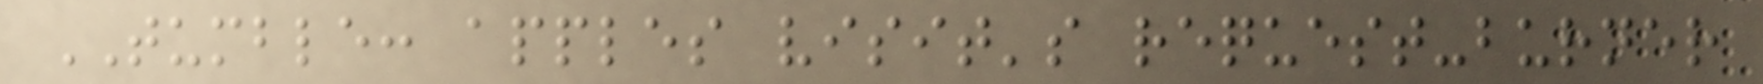TUMBLE: apples visit's request-burner
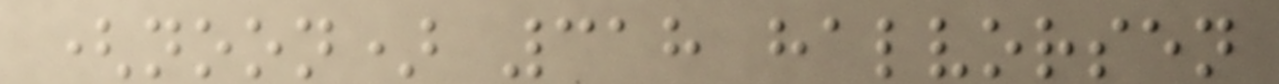(noon) 318 halvorsen
